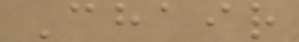Chair
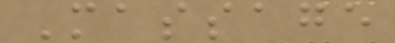Massage
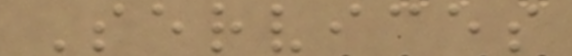Services
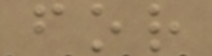for
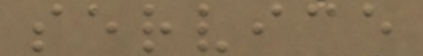service
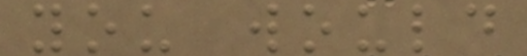you would
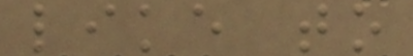like to
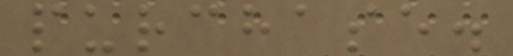purchase.
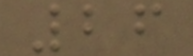26
